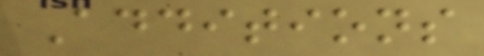Additions
